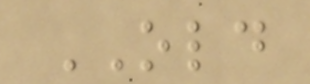OLD
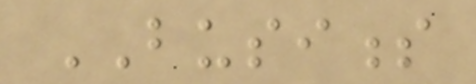BUSINESS
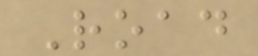Road
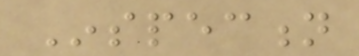Inspection
